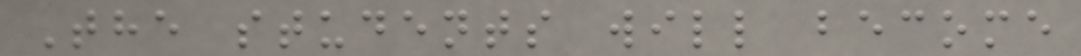The students will become
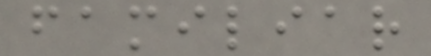familiar
